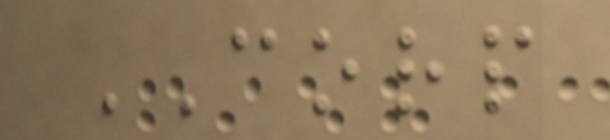CORP
